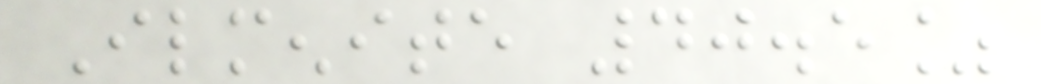Ilmenite 40.5%
